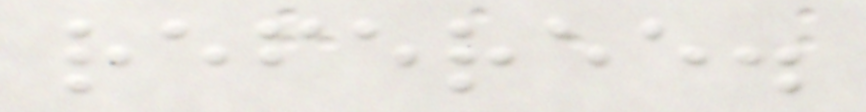referee.
